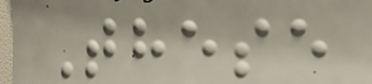These
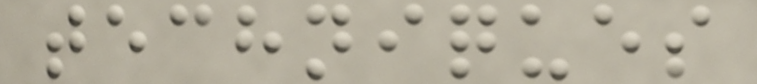techniques
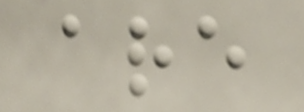are
